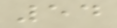54
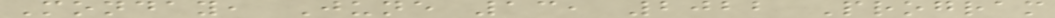Monday, June 13, 2022 Program
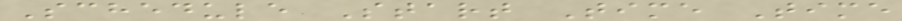Schedule Start Time Time
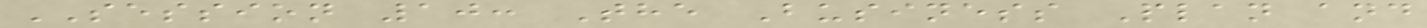SESSION 10: The Business Plan and
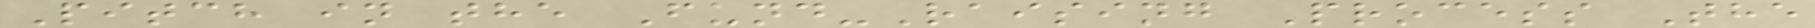Pitch in the Fund-Raising Process The
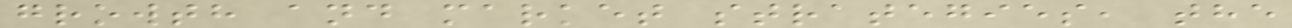growth and market strategies, the
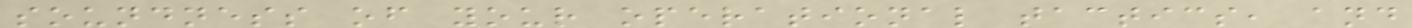soundness of your operational tactics, and
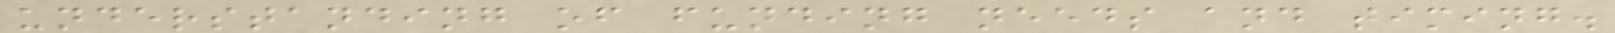understanding of funding needs and timing.
